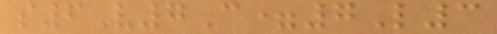s6V7C=7L3
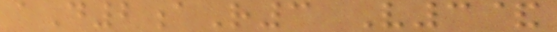aD2aR3 V3&
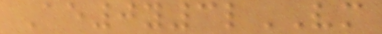Ae0y3lVM
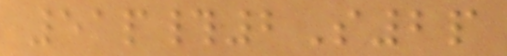51p#2S2p
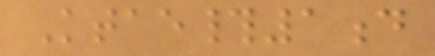Ktae#1d
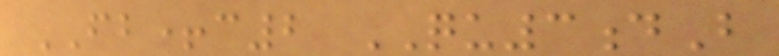FB+c2 QU3dB
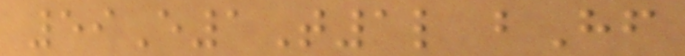59E1T1l bHf
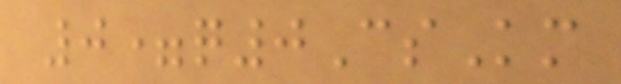0=q0CsKm
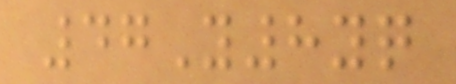47Y8yq
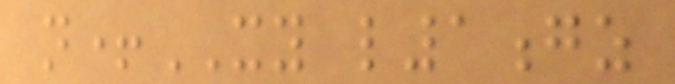n+XY l1gz
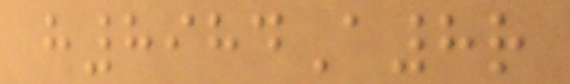h8984A8r
